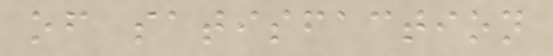of satisfaction
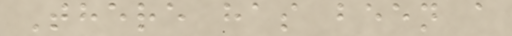There has been a
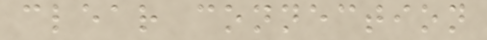clear connection
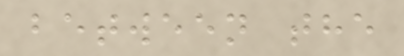between the
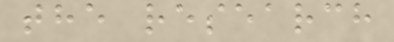the research
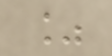%
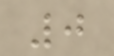0
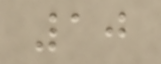10
